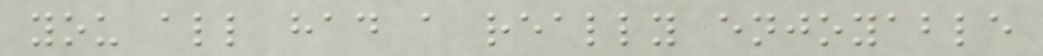you all had a really enjoyable
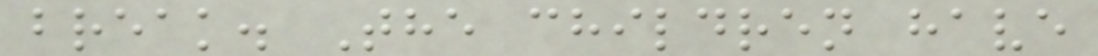break. The children have
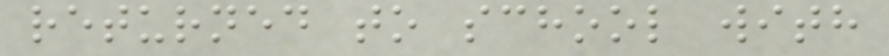returned to school with
